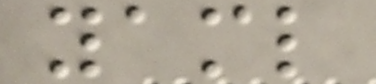yaml
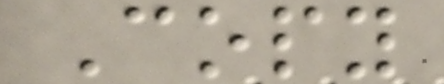Copy
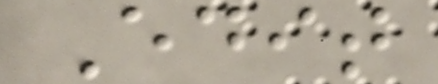Edit
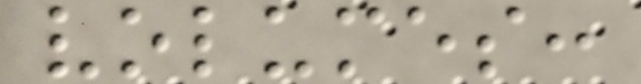volumes:
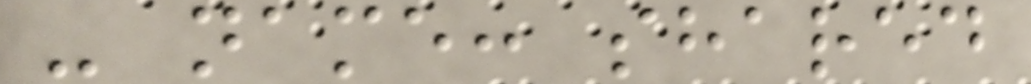- name: shared
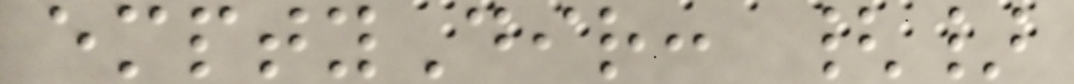emptyDir: {}
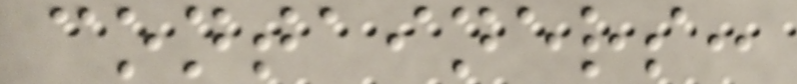containers:
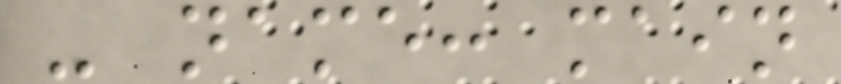- name: main
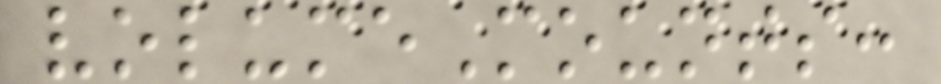volumeMounts:
